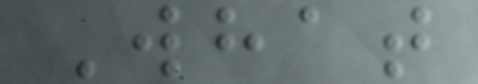What
